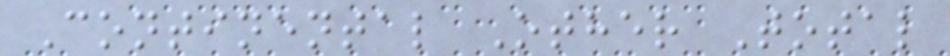Continental Other Total
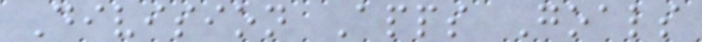Division Apps Goals
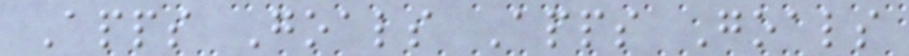Apps Goals Apps Goals
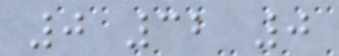0 32 0
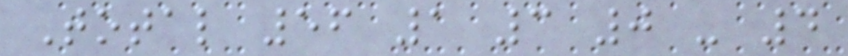Total 56 1 3 0 - 4
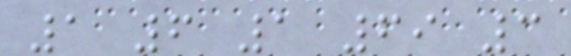1 6 1 69 3
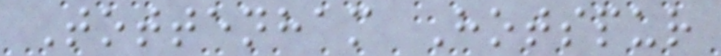Tottenham Hotspur
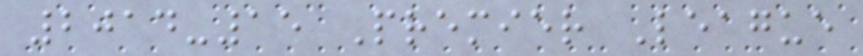2014-15 Premier League
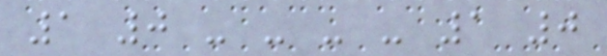1 0 - - - - 1 0
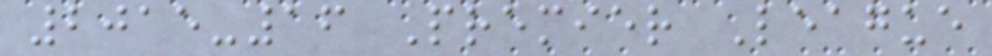2015-16 Premier League
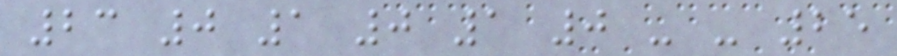23 0 1 0 1 0 - - 25
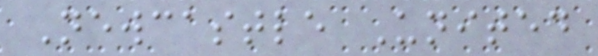Newcastle United
